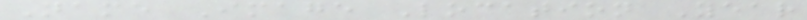Name Image Location Year
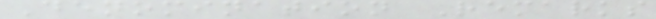Denomination Remarks
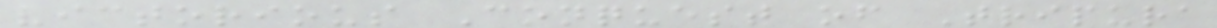victorious Conquest of Tripura
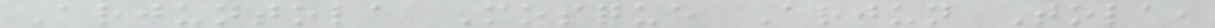Arjuntola Mosque Arjun Tola,
